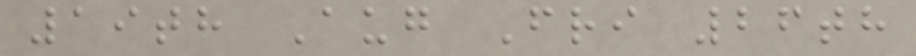19th Aug Fri 26th
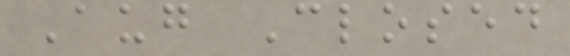Aug Closed
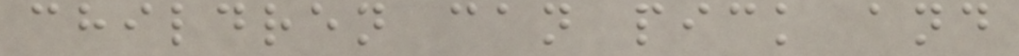children can pick and
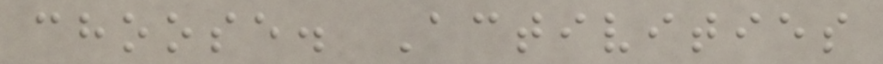choose. Activities
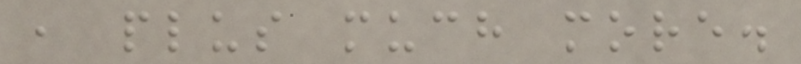, plus much more.
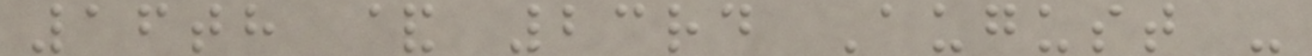16th & 23rd August -
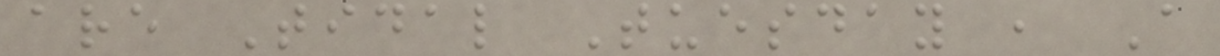are Tidal Tuesday , A
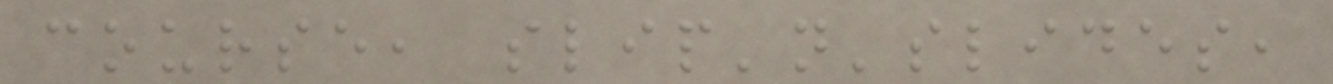course, slip'n'slides,
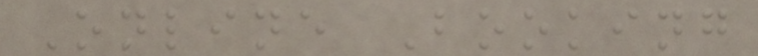Online Booking
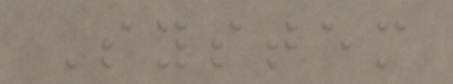System
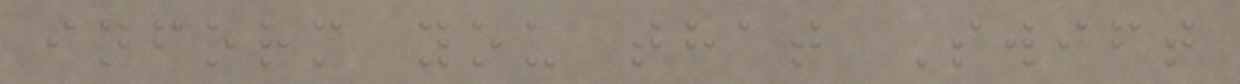inform you that Swift
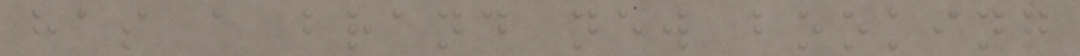has a brand new booking
